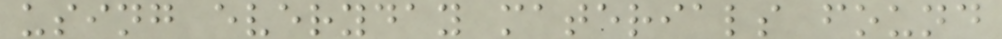using everyday materials found
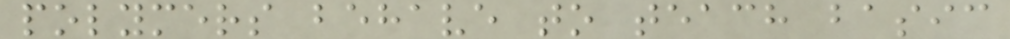polymers behave to teach basic
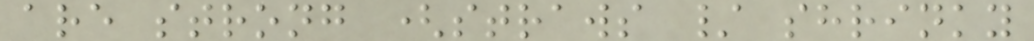are strong (straws / shrinky
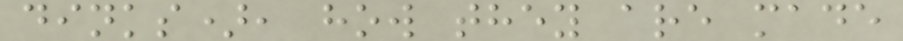dinks), how they are made
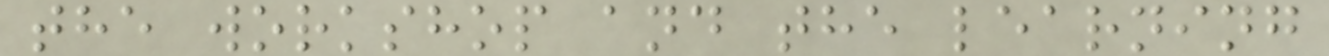the workshop and the learning
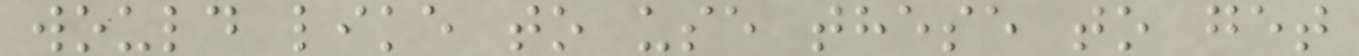would like to use these to get
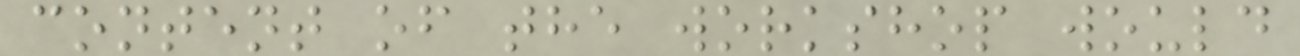content of the workshop would
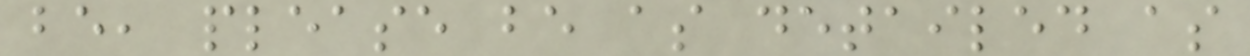be, please be as detailed as
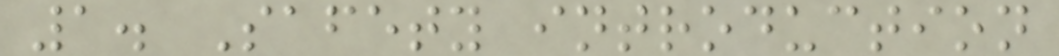1. Safety introduction
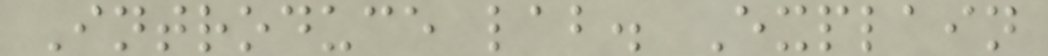Introduce lab. Explain
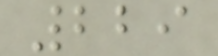229
